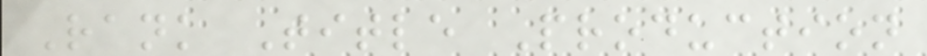Rank Title Production
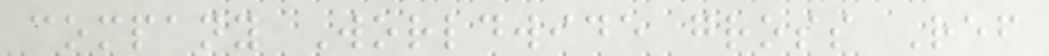company Worldwide gross Ref
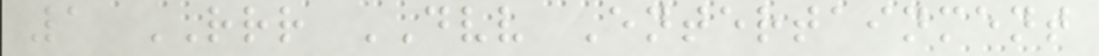1 RRR DVV Entertainment
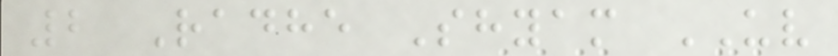2 Radhe Shyam UV
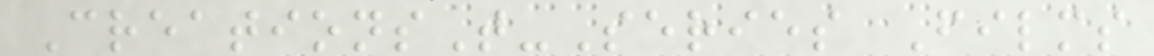CreationsT-Series Films
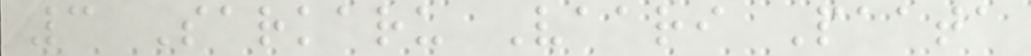3 Sarkaru Vaari Paata
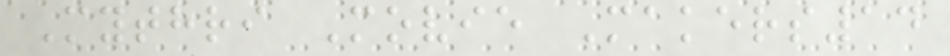Mythri Movie Makers14
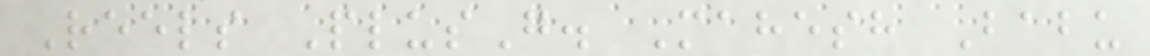Reels PlusG. Mahesh Babu
